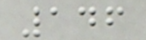146
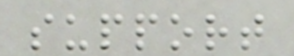support
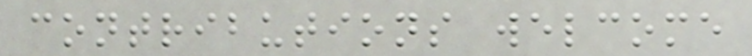contributions welcome
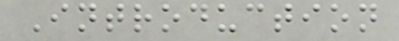Introduction
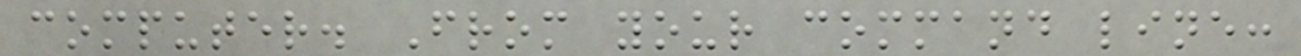computer. From your command line:
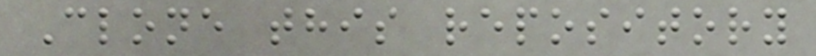Clone this repository
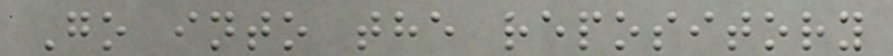Go into the repository
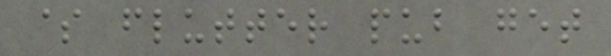$ flutter pub get
